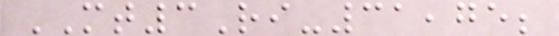MT3Ri-31,75;
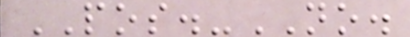POS.-NO.
